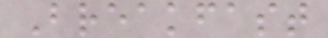Breakfast
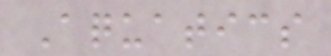Aquatics
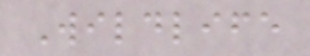Wildlife
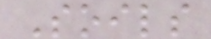Soils
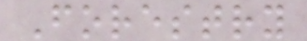Forestry
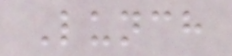Lunch
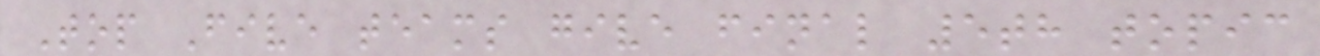Top Five teams give final 5th topic
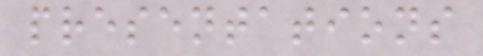presentations
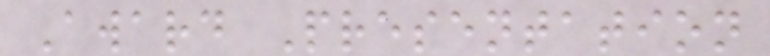Award Presentation
